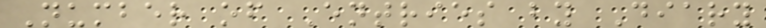Number of Entries by Diary
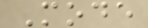Mode
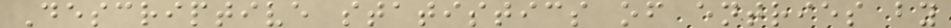Descriptive statistics of entries by
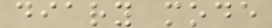diary mode
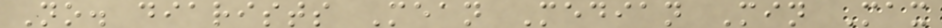No. diarists Mean Median Min Max
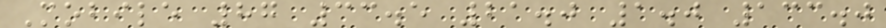Mobile 87 33.5 21.0 1.0 133.0
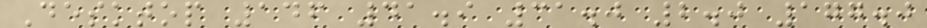Desktop 146 41.9 31.0 2.0 177.0
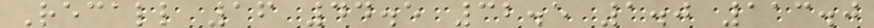Recall 16 44.5 32.5 1.0 113.0
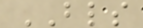BLS
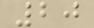20
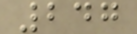247
